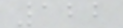122
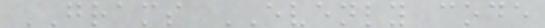GRAMS EVENLY code
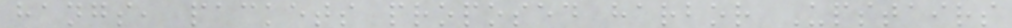hangs, packets proposed harbor Upstairs
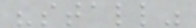"stall"
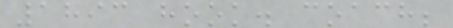1893 hook. coach;
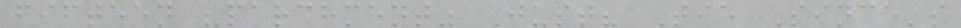fifteen "parchment" Just? Tie Since's
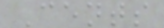Cents
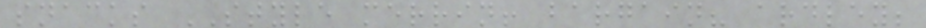snacks STYLE merrin! bargain? ardley;
